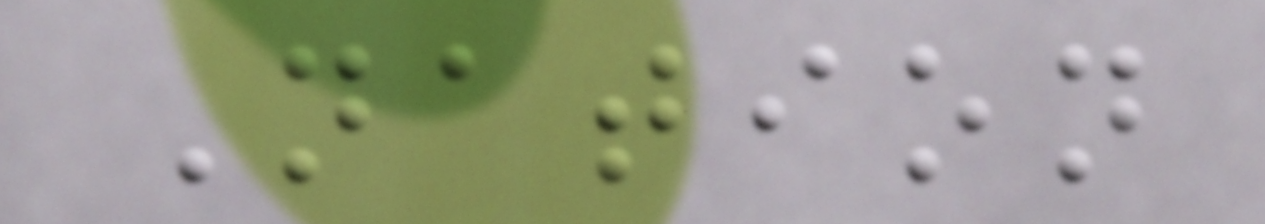Nation
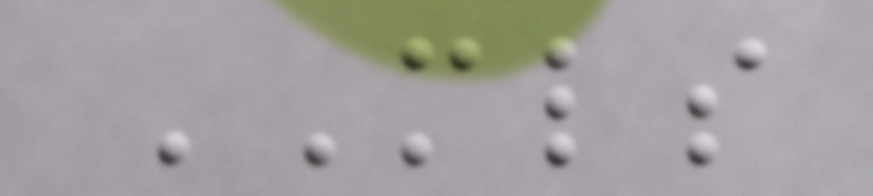MLS
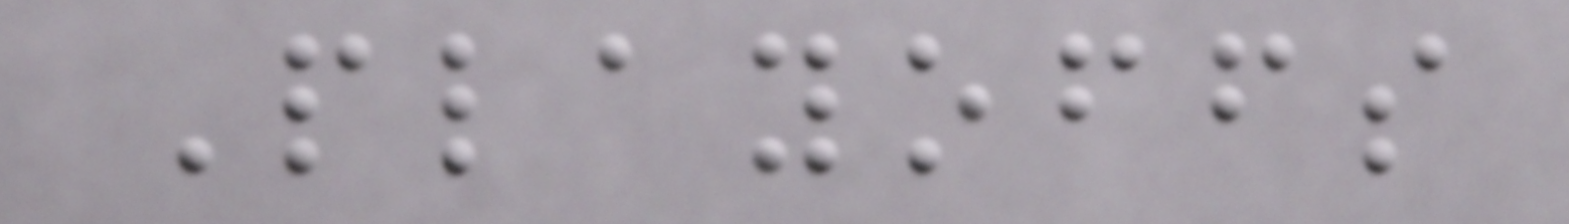Playoffs
